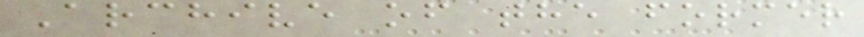Archive of the former
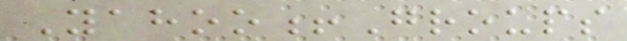Yahoo!Groups
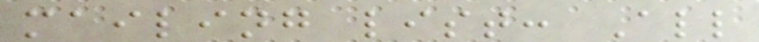mailing list: All
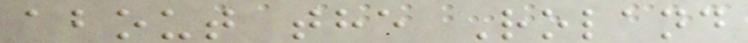about the Roland
